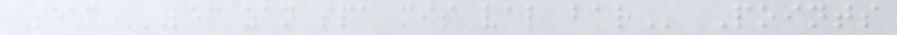Team LEC ZAN SPA MIS VAL BAR Points
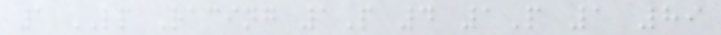1 LP Racing 1P 4 1P 1 89
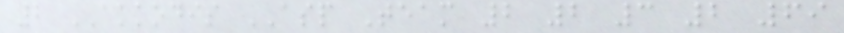2 AKKODIS ASP Team 2 2 3 2 69
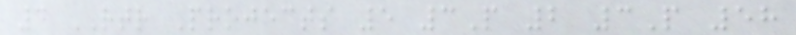4 RTR Projects 5 3P 2 3P 58
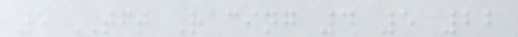5 TFT Racing 4 5 22
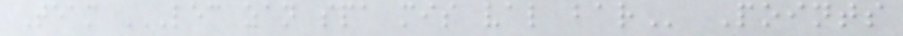Team LEC ZAN SPA MIS VAL BAR Points
